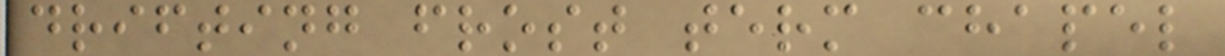drifting frost term chapel
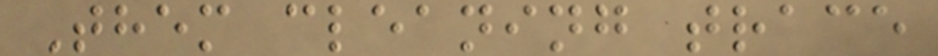Them cleaning trace
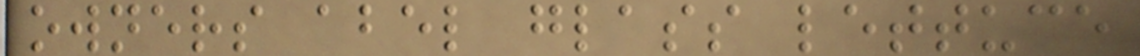owners abel glass lettuce
